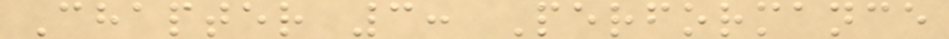Chapter 3: Performance
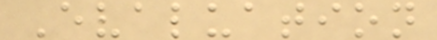Evaluation
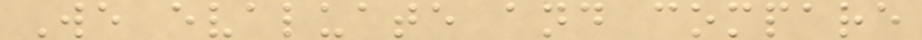We evaluate and compare
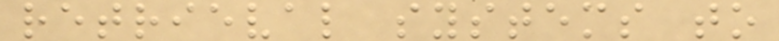retrieval systems to
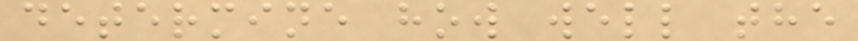determine how well the
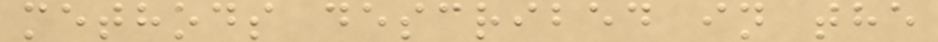methods described in the
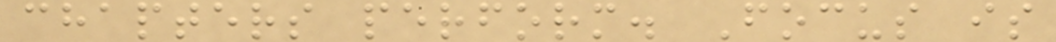chapters perform. Focus is
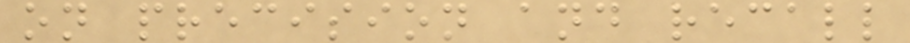on precision and recall
